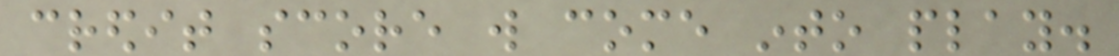credit score will come into play.
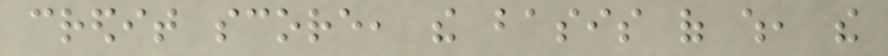credit score, the basis of which, the
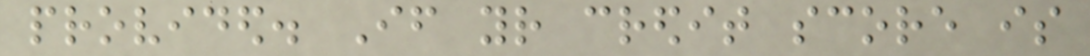provided. If your credit score is
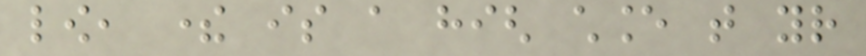low, there is a high chance that your
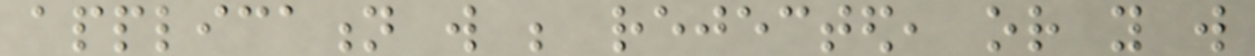application will be rejected, or you will
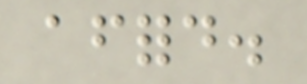afford.
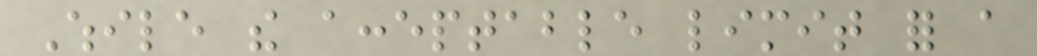While the acceptable limit for a
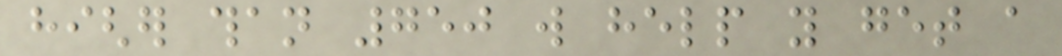higher than 750 will help you get a
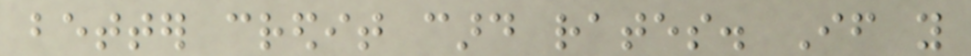better credit card rates. If you
